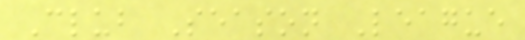Club Season League
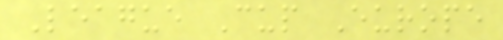League Cup Europe
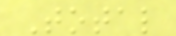Total
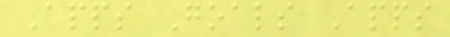Apps Goals Apps
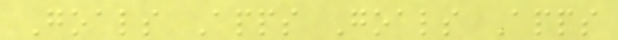Goals Apps Goals Apps
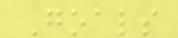Goals
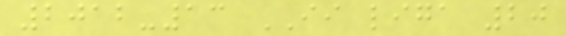2012-13 II liga 20
